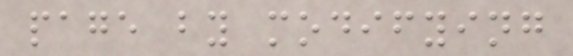page by modifying
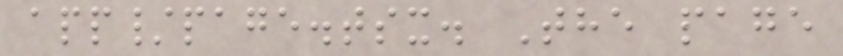app/page.tsx. The page
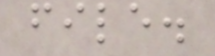file.
